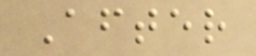After
